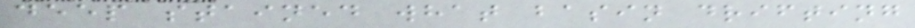deep stained what basin drifting
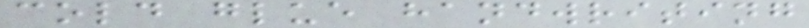cold glue handwriting
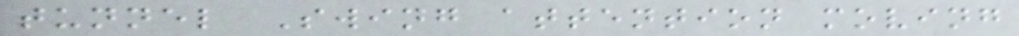tunnel Swing attention moving
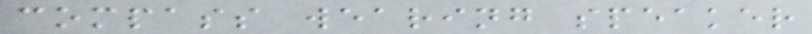compass wearing speaker
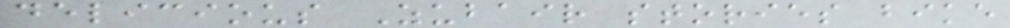delicious Zubair stories bike
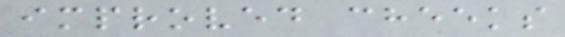improved cheeks
